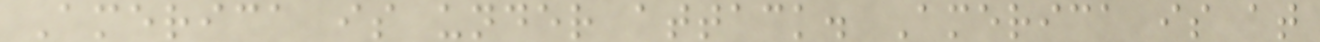America is under attack. America is at
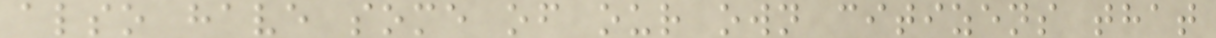also have some of our own citizens that
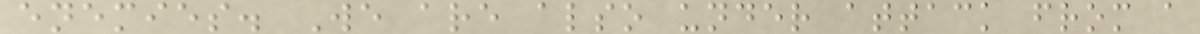enemies. We are also under attack from a
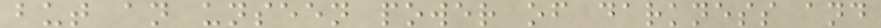but an unseen power of darkness and
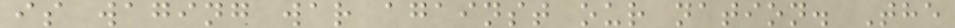is waging war against our nation. The
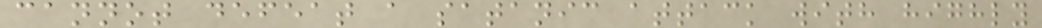cannot defeat a satanic attack with highly
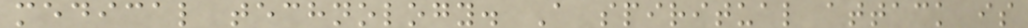medical technology. A spiritual attack is
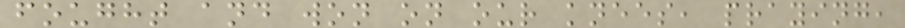fought and won on our knees, praying,
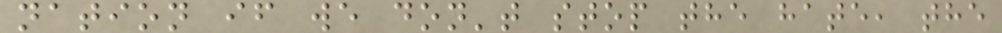nation if we don't stop the hate, the
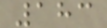183
